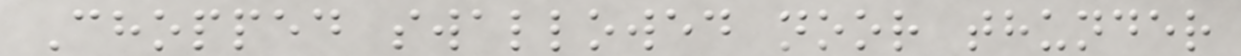Chopped swallowed noor thunder
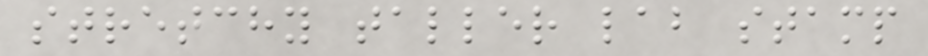stretchy taller lab stamp
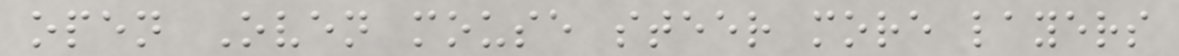open Oven mouse steer more layers
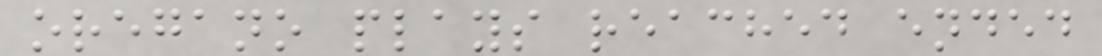oregano plays reached ended
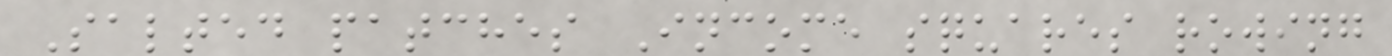Salted patches Income squares rowing
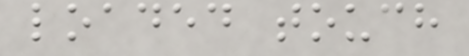loaded touch
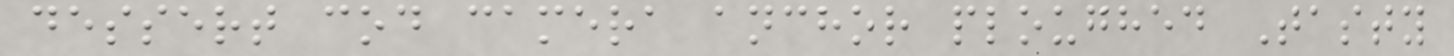dessert cod camera anchor ploughed Tasty
